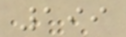199
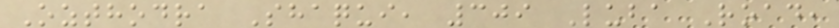Ozthodra Shaqui, 309 Luba Road,
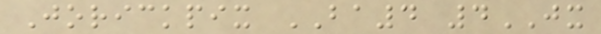Jorickpix BA4 4JX
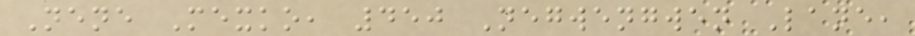Nene Mexko, 450 Negwengwen Lane,
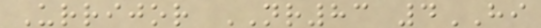Urrijor NR83 4HI
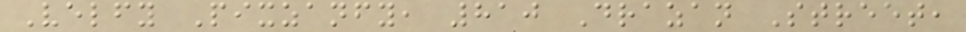Velfy Pixzanfy, 810 Drazan Street,
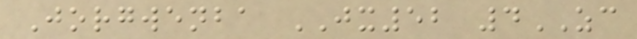Jorgwenba JX52 4ZC
